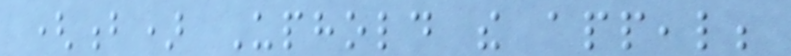(b) Uphold the appeal;
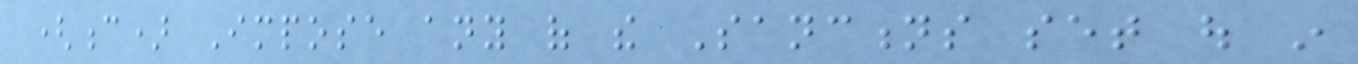(c) Impose any of the Sanctions set out in
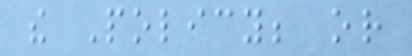the Policy; or
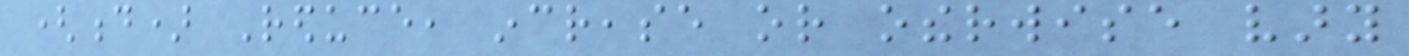(d) Reduce, increase or otherwise vary
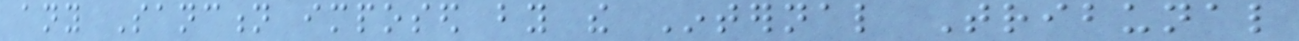any Sanction imposed by the Internal Tribunal
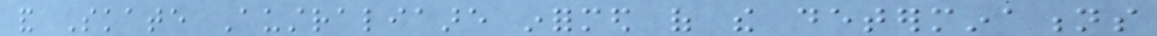and Skate Australiaare informed of the determinations
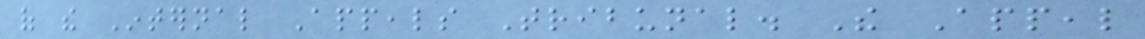of the Internal Appeals Tribunal. The Appeal
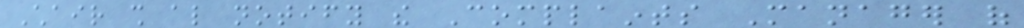Chair shall also notify the Complaints Manager of
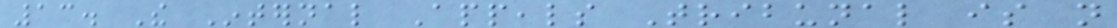13. The Internal Appeals Tribunal is not
